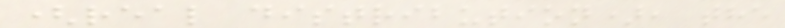(real distribution), the
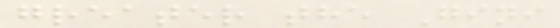greater the Gini
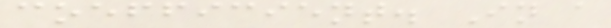coefficient. In a
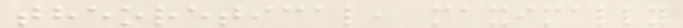theoretical, maximally
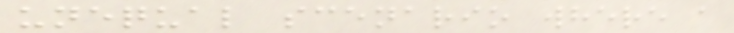unequal scenario where a
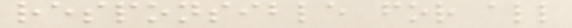responsible for all
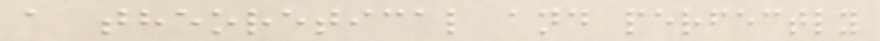a theoretical and perfectly
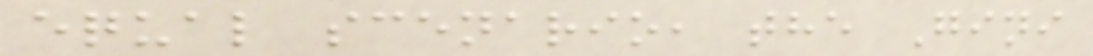equal scenario, the Gini
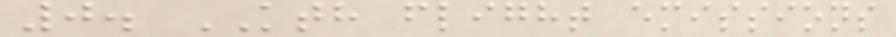0. KTH flight emissions
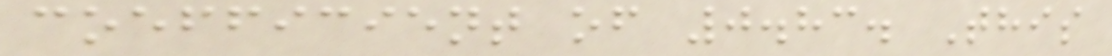coefficient of 0.83. This
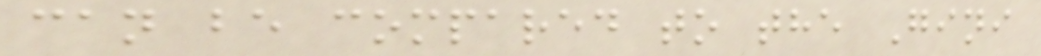can be compared to the Gini
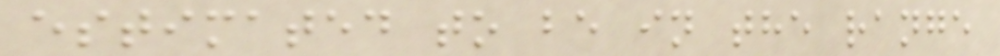estimated to be in the range
